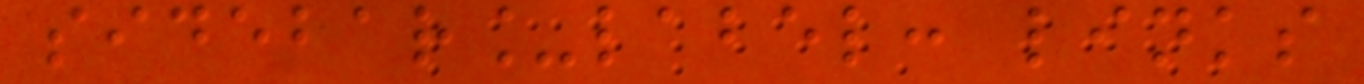sidebar_label: links
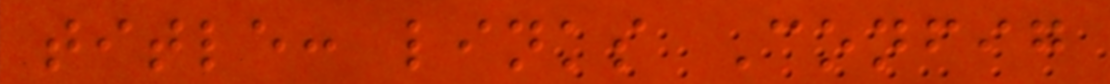title: links Config
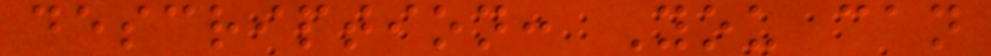description: You can
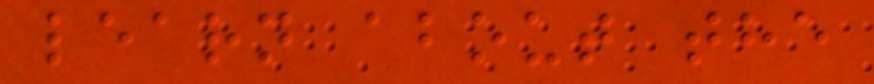learn about the
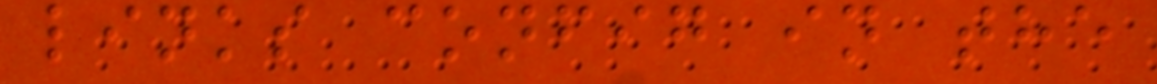links config in the
